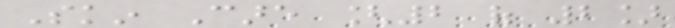Skin Care [2 of 2]
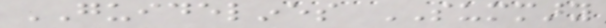GUIDELINES SUMMARY
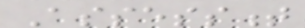Assessment
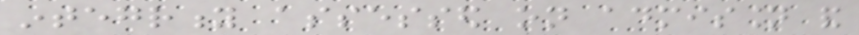integrity assessed on admission and
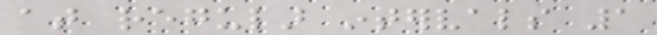at regular intervals 1
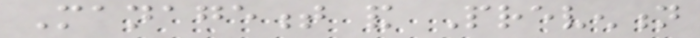Management and Prevention
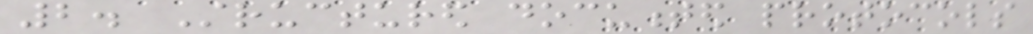2. Structured documented protocols
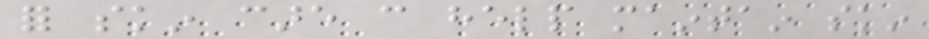for skin care can help maintain skin
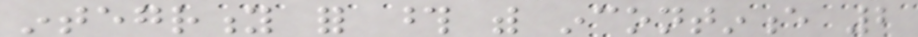integrity for those with incontinence 2
